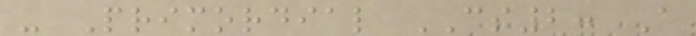- Primordial CS2: A
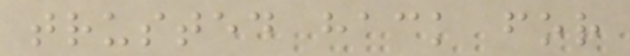trusted hack for
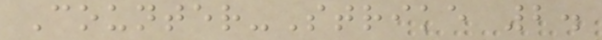Counter-Strike 2.
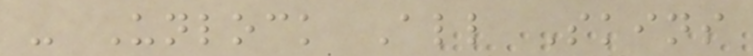- Unlock All Skins
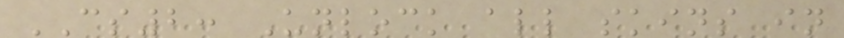CS2: Unlock all skins in
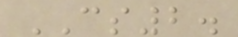CS2.
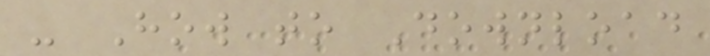- How to Download
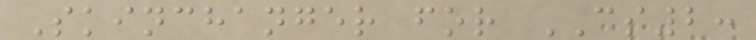Skinchanger for CS2:
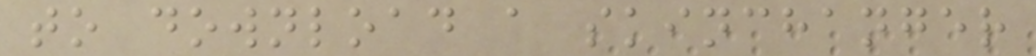to download a skinchanger
